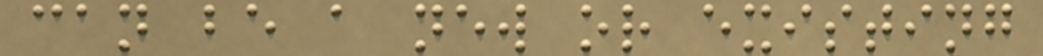can be a new or existing
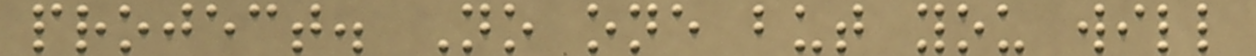project. No one but you will
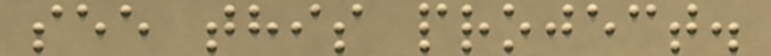see this project.
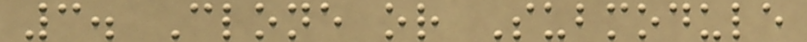3. Clone or Submodule
